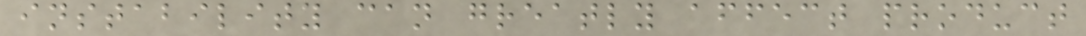instability can greatly affect product
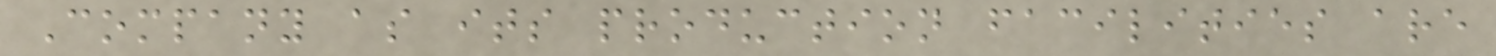Company as its production facilities are
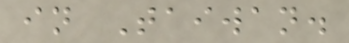in Taiwan.
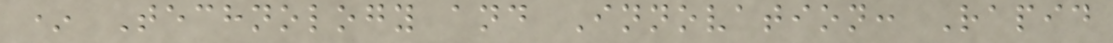* Technology and Innovation: Rapid
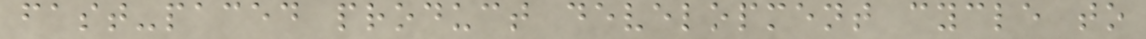fast-paced product development cycle to
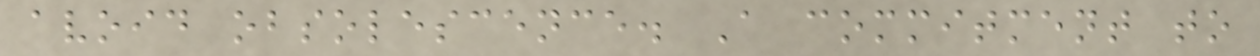avoid obsolescence. A commitment to
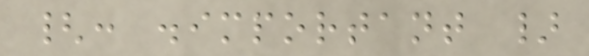{: .important }
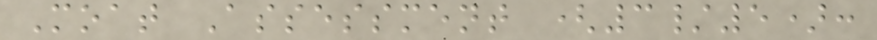Moat Assessment (3/5):
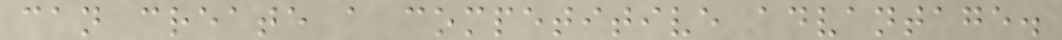can create a competitive advantage.
